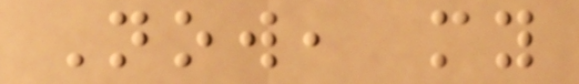Now, my
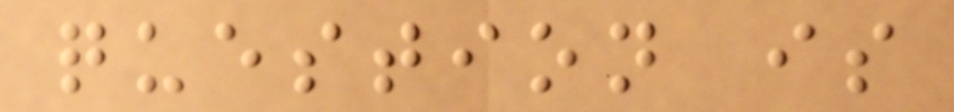question is
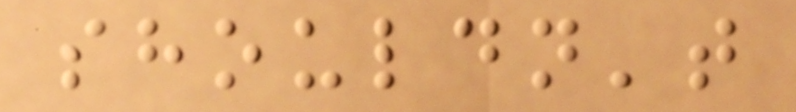shouldn't
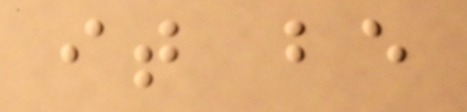it be
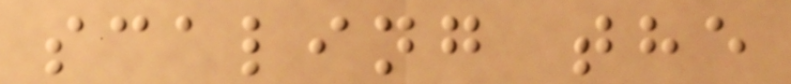scaling the
